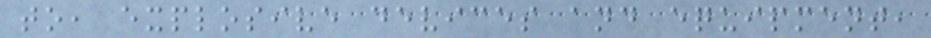to, explosive devices and equipment,
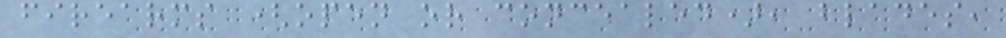firearms (open or concealed), blades,
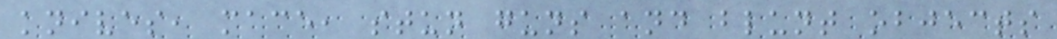knives, mace, stun guns and blunt objects
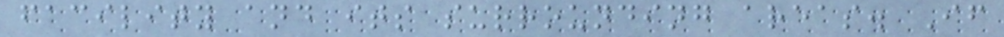facility and its surrounding areas. If
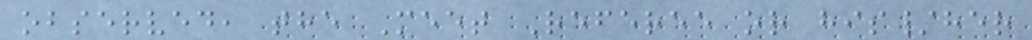observed, the Meet Referee or his/her
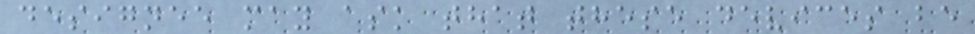designee may ask that these devices be
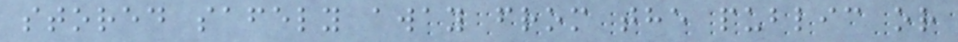stored safely away from the public or
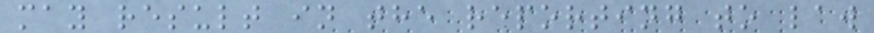may result in the reporting to law
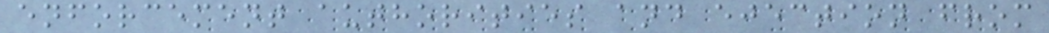enforcement authorities and ejection from
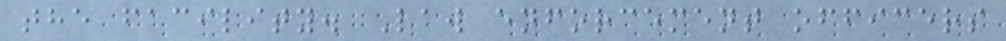the facility. Law enforcement officers
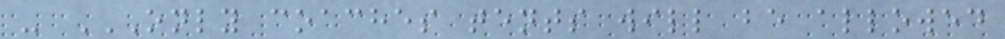- ONLY COACHES TENTS WILL BE ALLOWED
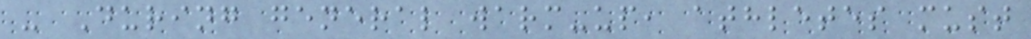- During general warm-up, athletes must
